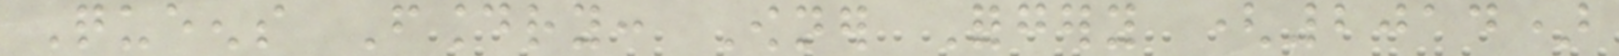Queens Foundry: Owner Forgery (2014)
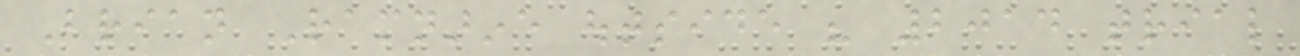Brian Ramnarine outside his 2014 trial
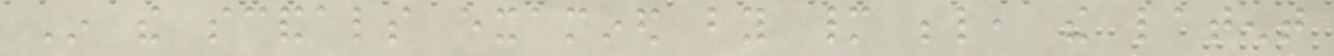In the scandals examined by many below, the latent
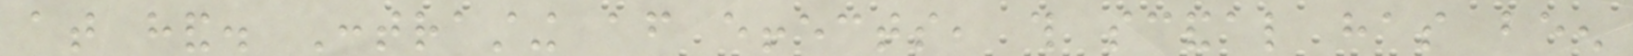at hand. Contrasting after effects, this scandal has been
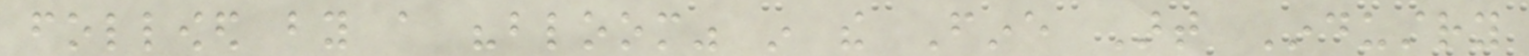followed by a "bloom" in the Fine Art Industry
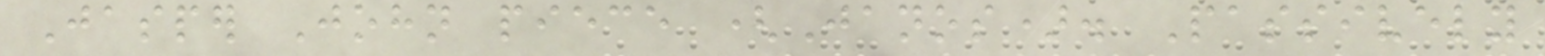Jasper John piece (Janos). Passively
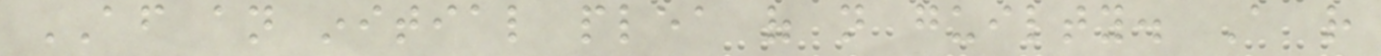AFTER an initial plea of not guilty. A rather
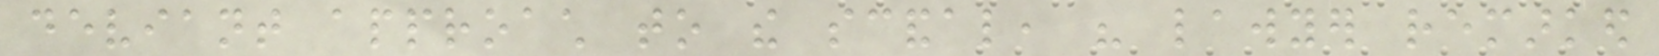deviant approach to the scandal, his lawyer remarked
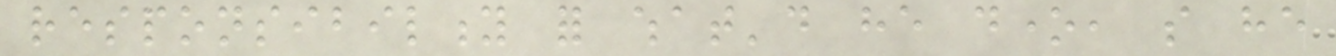responsibility for what'd he done, so he
